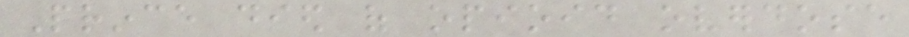Prince died of opioid overdose
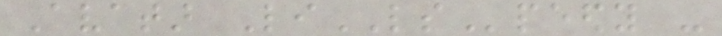Avatar LiLSpeedy -
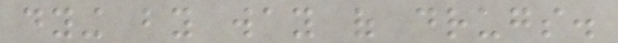dying by way of drugs.
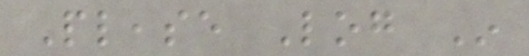Please Log In
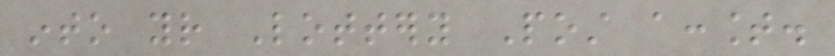into your Lottery Post account.
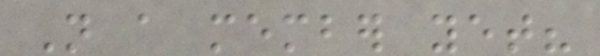Not a member yet?
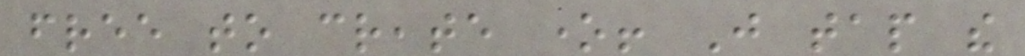free to create one! Just tap the
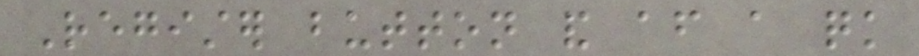Register button and after a quick
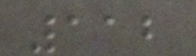112
